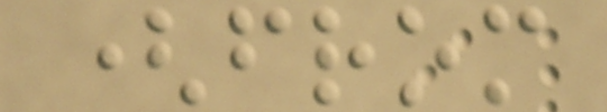(from
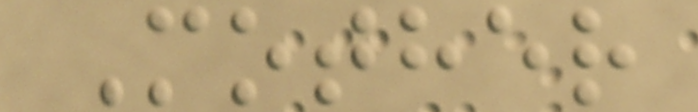Mother
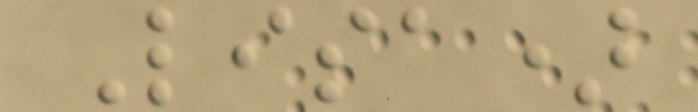Lisa)
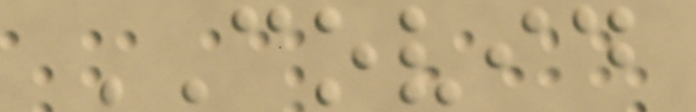COVID
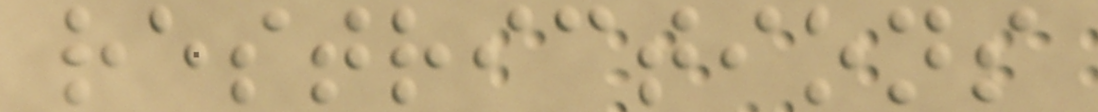restrictions
